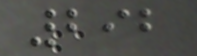292
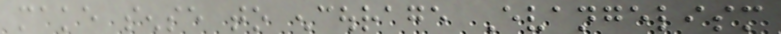make sense to encourage Evangelism
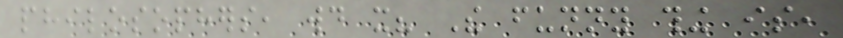philosophers, would it? The funny thing is,
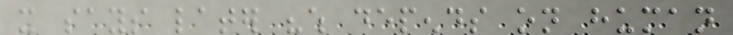it says later "which depends on human
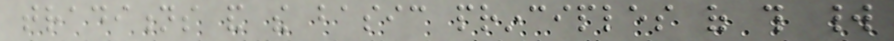traditions and the basic principles of this world
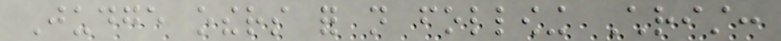Judge others for not following Christ:
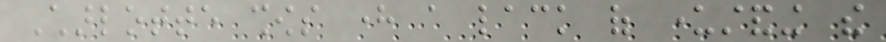Charlotte shows here a lack of understanding the
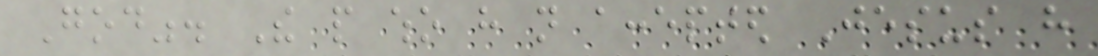God". The people who have not accepted Jesus have
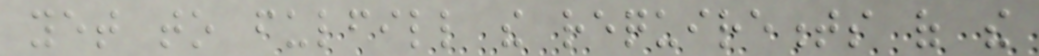yet to fulfill the requirements of the
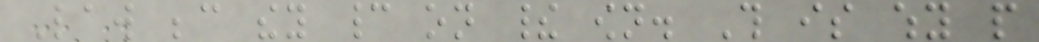Law because they cannot on their own. This is why people
